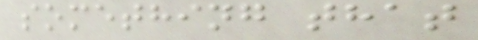something that
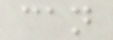can
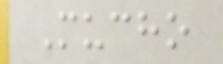Mucho
